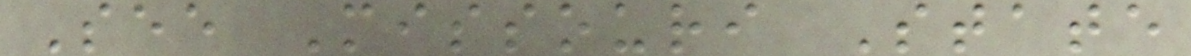See Missouri State
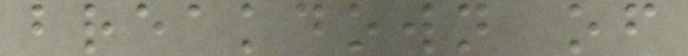breakdown of
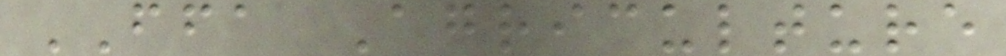FFA Agriculture
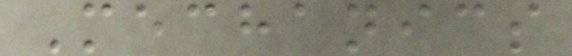Mechanics
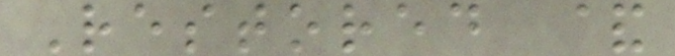Restored &
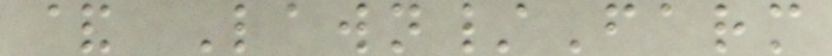& Lawn/Farm
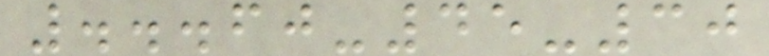...60-45-30
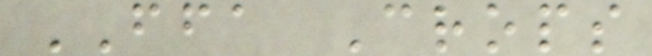FFA Crops
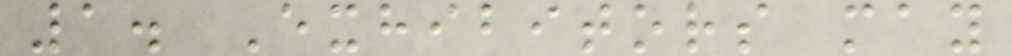1. Exhibitors may
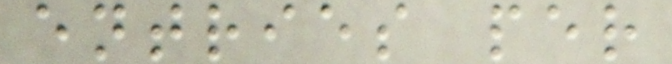entries per
